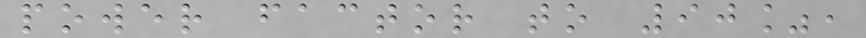power factor to 90%,
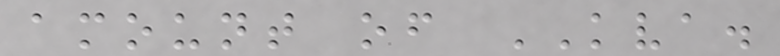amount of KVA.
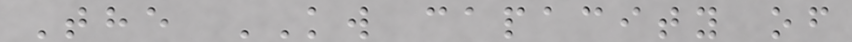The KW capacity of
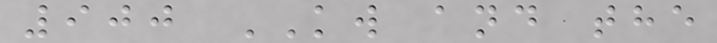900 KW and the
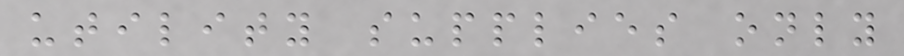utility supplies only
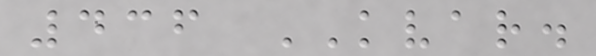436 KVAR.
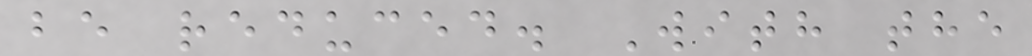be reduced. With the
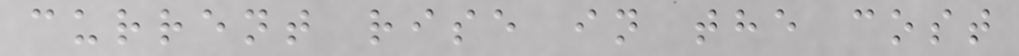current rise in the cost
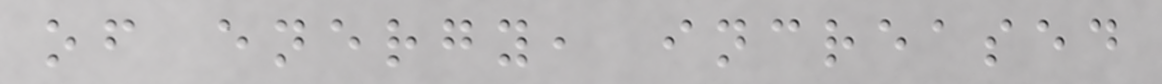of energy, increased
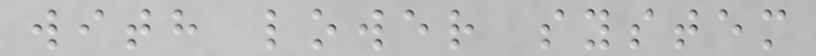with lower system
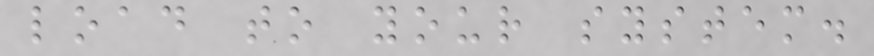load to your system.
